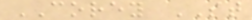COREY ST
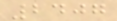2407
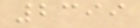2399
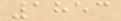1853
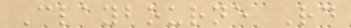Claybourne Rd
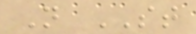N ST
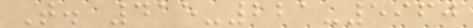T. 415-221-5960
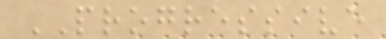PROGRESSIVE
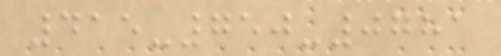415-750-0781
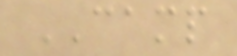CAMP
